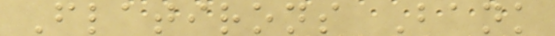Flatirons Bank
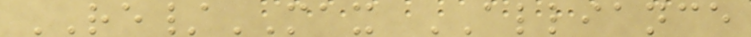RE/MAX ALLIANCE
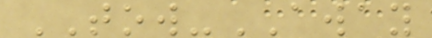TOW-AWAY
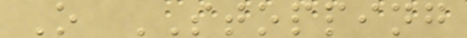O STOPPING
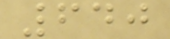640
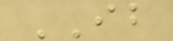IB
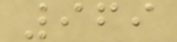969
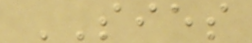SIES
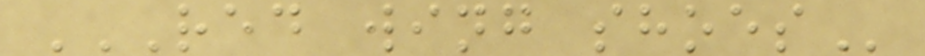RED WING SHOES
